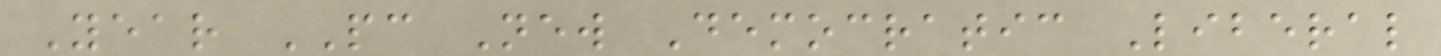Year PC New Democratic Liberal
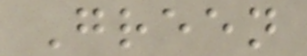Green
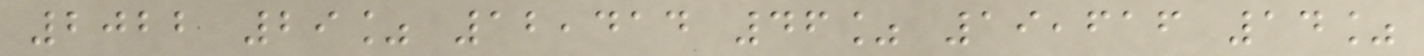2022 29% 12,414 46% 19,616 14%
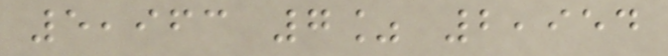5,963 7% 2,954
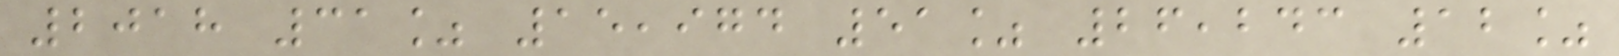2018 31% 15,974 51% 26,243 12%
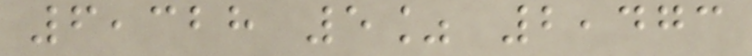6,328 5% 2,473
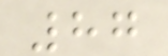87
